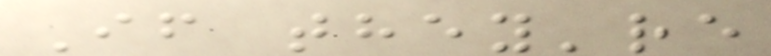If they're
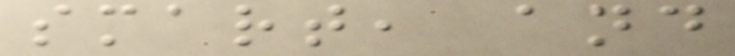smart, and
